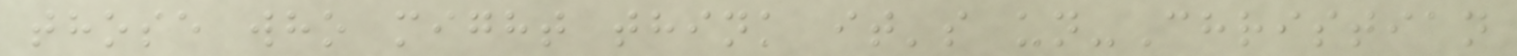those who might think it's un-Christian
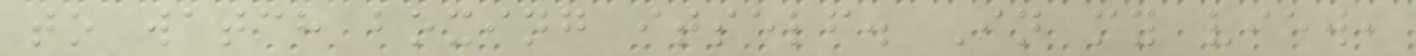to watch boxing itself. In my view,
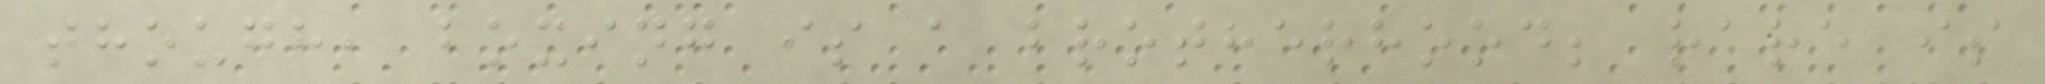though, boxing is a brotherhood; rare is
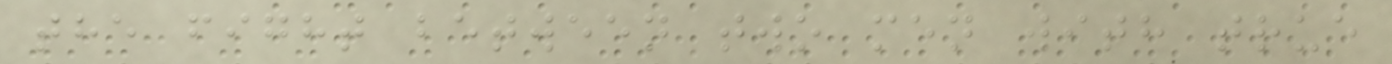the fight between two men with true
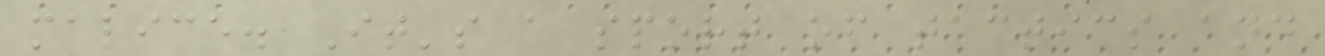malice. It's a sport of tactics and
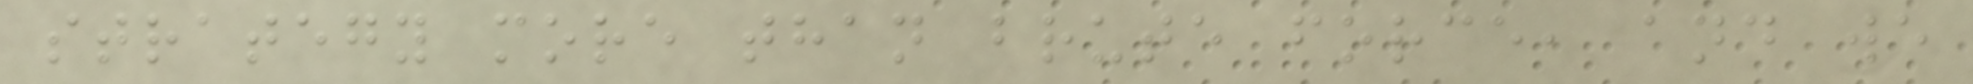strategy more than brute force, and we
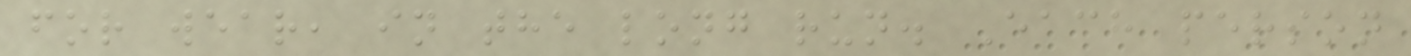for wear, in the long run. Each person
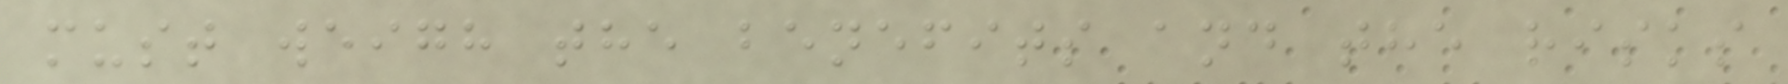must weigh the benefits and the risks
